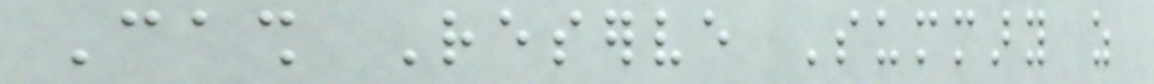Cash Reserve Summary as
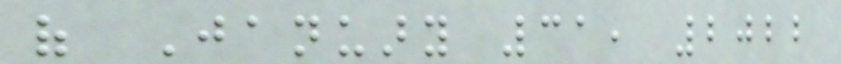of January 31, 2022
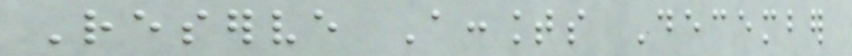Reserve Accounts December
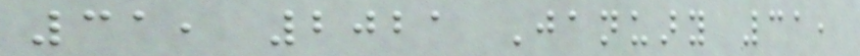31, 2021 January 31,
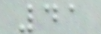41
